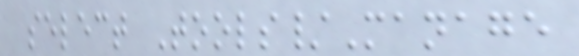select Tools/Manage
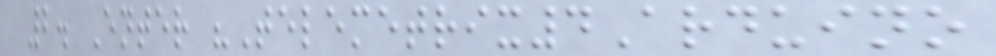2. Enter "Telemetrix4Arduino
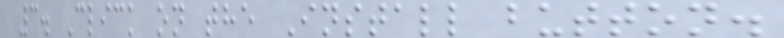3. Click on the Install button.
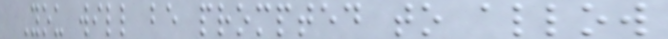You will be prompted to allow
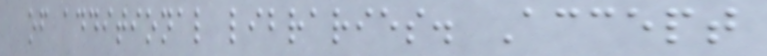of additional libraries. Accept
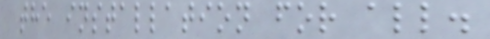the installation for all.
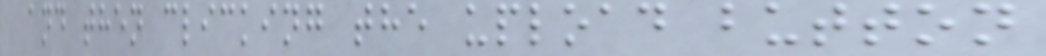and then clicking the upload button
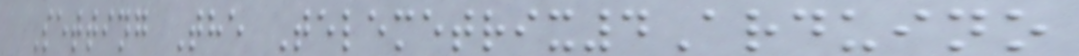Setting The Telemetrix4Arduino
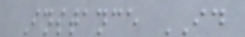Instance ID
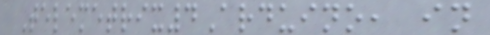Telemetrix4Arduino, in
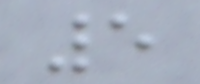5
